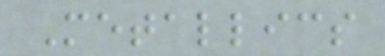Metallics
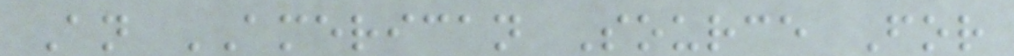An AMERICAN Source For
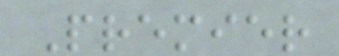Premier
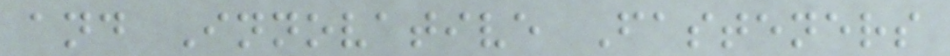and Innovative Fasteners
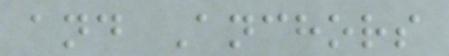and Anchors
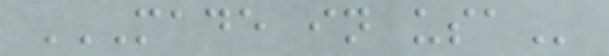MADE IN USA
